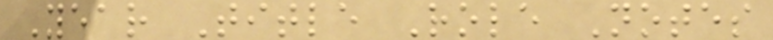Year Title Role Notes
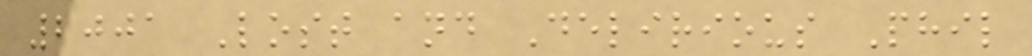2001 Lost and Delirious Phil
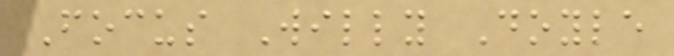Focus Willy Doyle
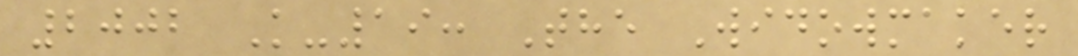2002 K-19: The Widowmaker
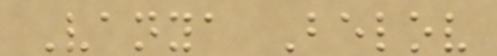Vanya Belov
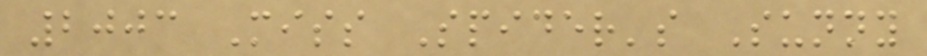2003 Miss Spider's Sunny
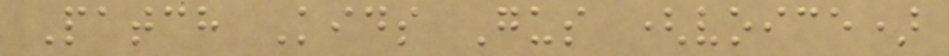Patch Kids Gus (voice)
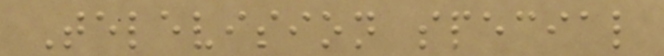Television special
